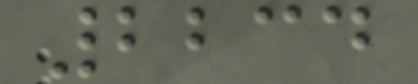2234
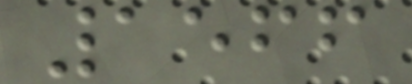1566
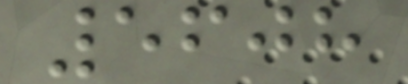5608
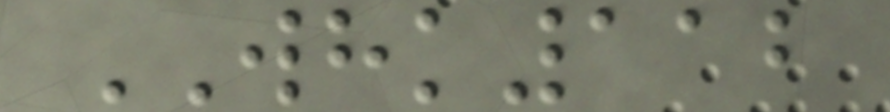WHK112
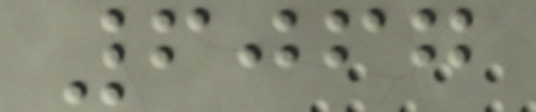6067
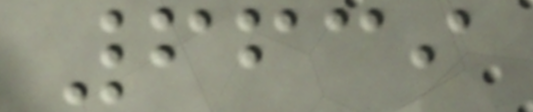6639
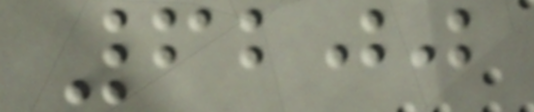6200
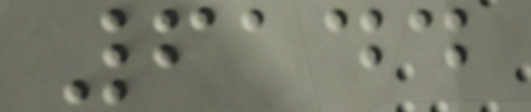6144
